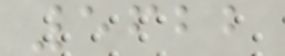5622
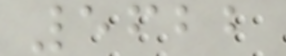5622
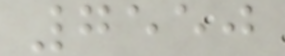7550
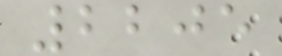2205
